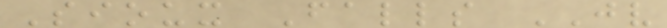Sioux Falls JV
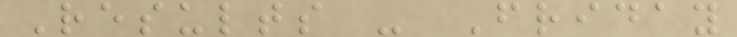Results - Friday
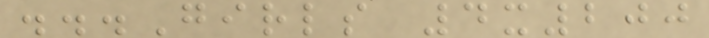...Girls 4x200
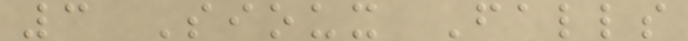3 Sioux Falls
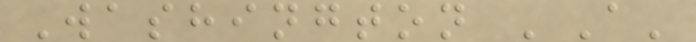Washington 'A'
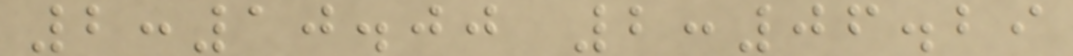2:10.00 2:06.29
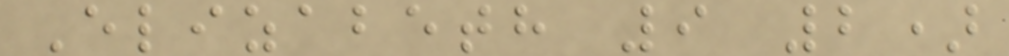Elizabeth 9 2)
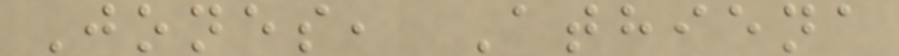Jones, Athiena
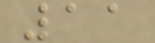11
